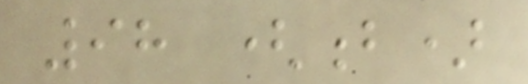98 (b)
